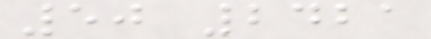50 2421
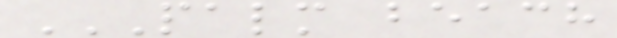PALM BEACH
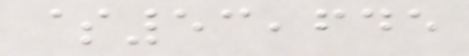$53,645
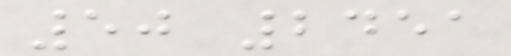50 2451
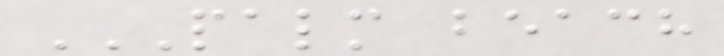PALM BEACH
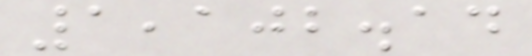1,102.14
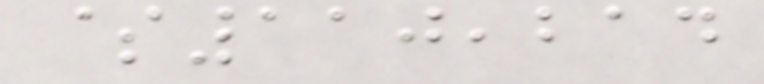$110,214
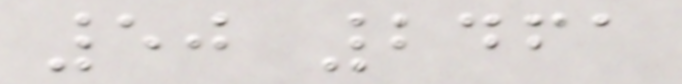50 2461
